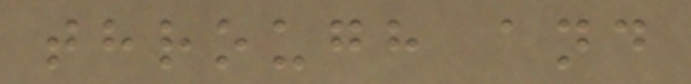through and
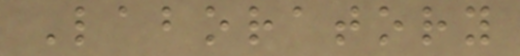Laboratory
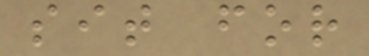sit for
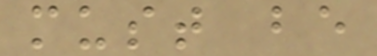must be
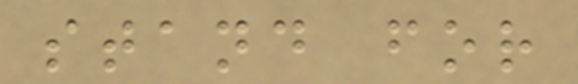stand for
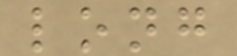long
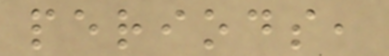periods,
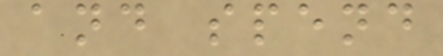and spend
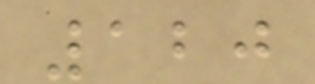120
